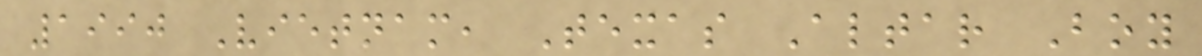1990 Vietnam, Texas Altar Boy
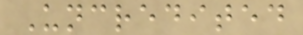Uncredited
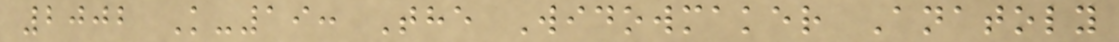2002 K-19: The Widowmaker Anatoly
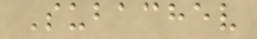Subachev
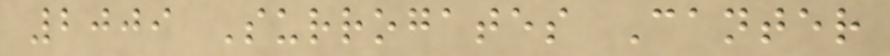2009 Surrogates Canter
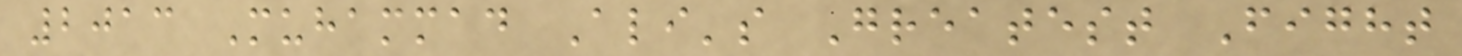2013 Muhammad Ali's Greatest Fight
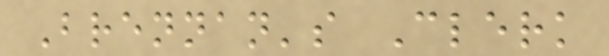Brennan's Clerk
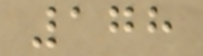178
